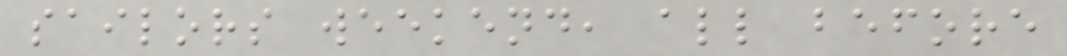sailors weekend, all before
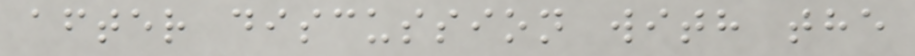after discussion with the
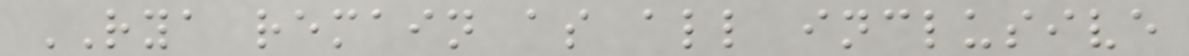RYA remain as all inclusive
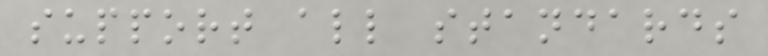support all standards
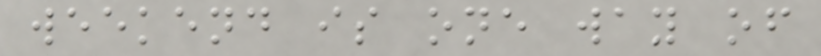weekend is one way of
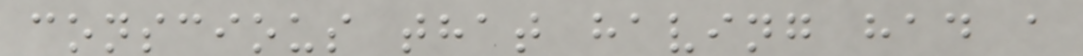conscious that having had a
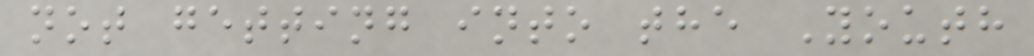not getting into the Youth
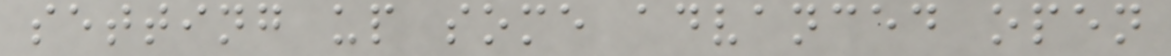setting up some advanced open
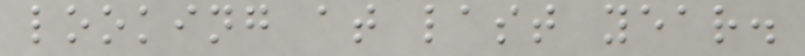looking at last year.
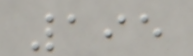195
